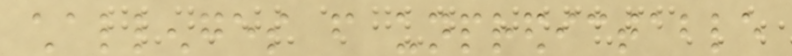challenges from unpredictable
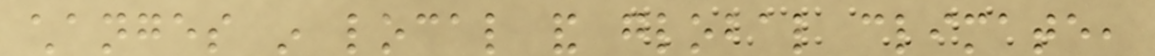changes in local and global climate,
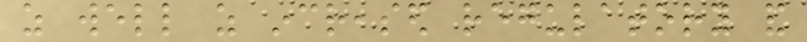as well as increased regulatory and
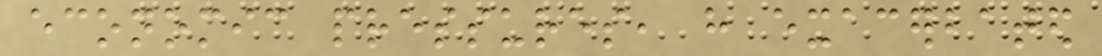economic pressures, have exacerbated
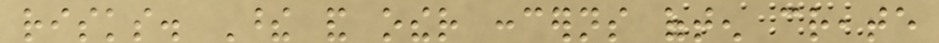risks. These and other concerns often create
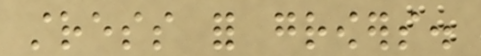stress for growers.
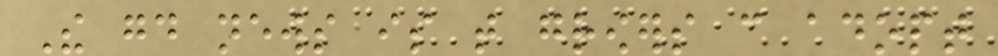The good news is that growers can adopt
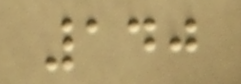140
